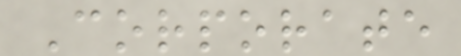Corporate
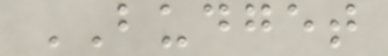BUDGET
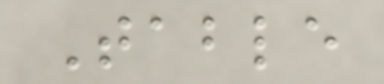Table
